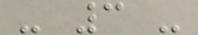- 3 -
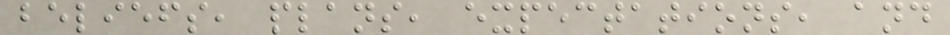beliefs, plans, expectations, and
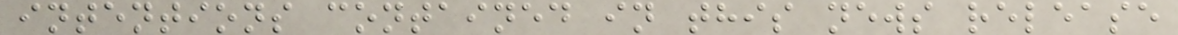intentions contained in this news release
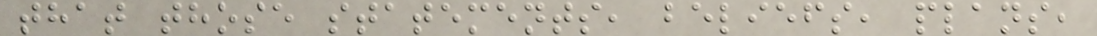that those statements, beliefs, plans,
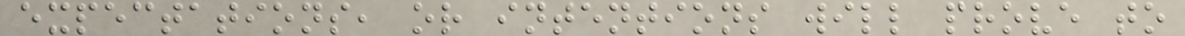expectations, or intentions will prove to
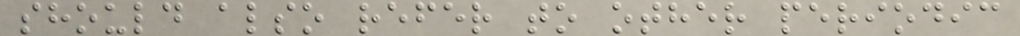should also refer to other periodic
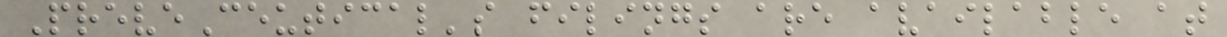PreveCeutical's filings are available at
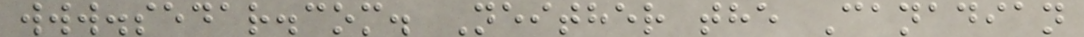www.sedar.com. Neither the Canadian
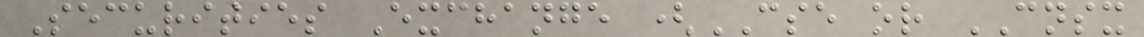Securities Exchange (CSE or CNSX
